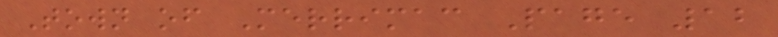Town of Merrimac Page 12
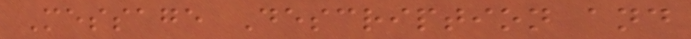Message Description and
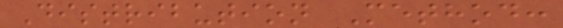Distribution Method:
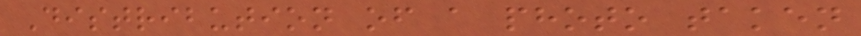Distribution of a photo taken
